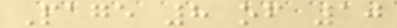Page 8 of 10
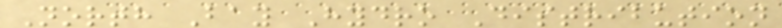North Bay Hydro Distribution
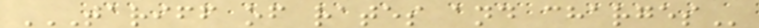TARIFF OF RATES AND CHARGES
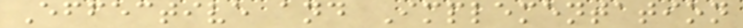Effective and Implementation
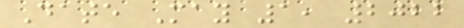Date May 1, 2022
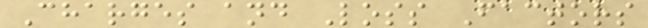Charges and Loss Factors
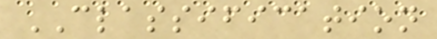CLASSIFICATION
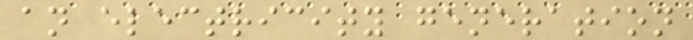an electricity generation
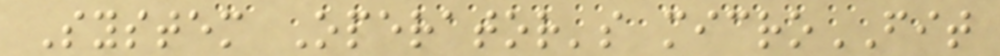System Operator's microFIT
